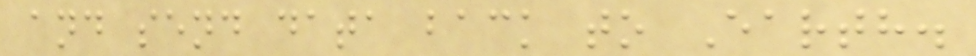and send data back to Earth.
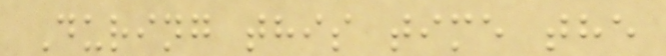During this time the
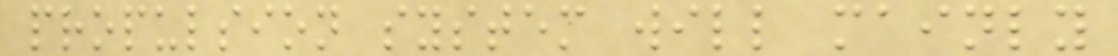propulsion system will mainly
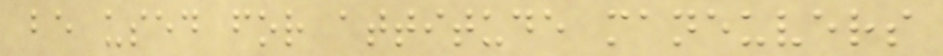be used for attitude maneuvers
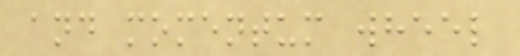and momentum wheel
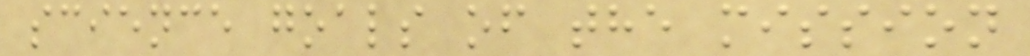science goals of the mission
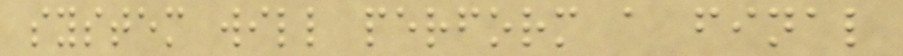system will perform a final
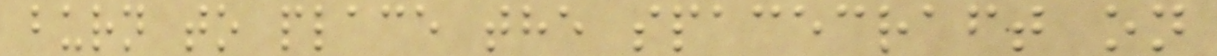burn to place the spacecraft on
